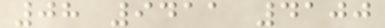08 9411 4100
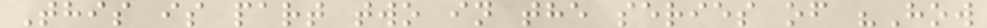This is part two in the series of "How
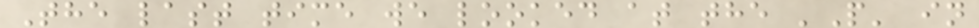The last time we looked at the 'P' in
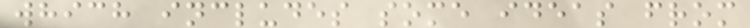which includes some ideas from
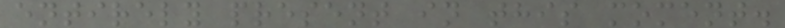entirely present in this moment.
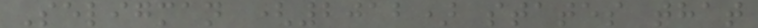Seligman (2012) states that
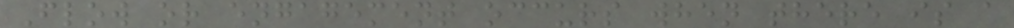Flow or engagement occurs when there is a
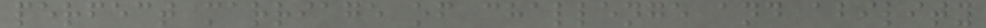perfect marriage of challenge and ability
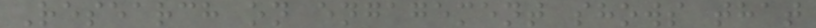Research on engagement shows that
